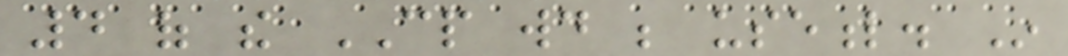4 of the CP would be useful. In
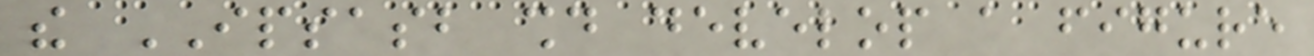the IPSASB should develop a figure
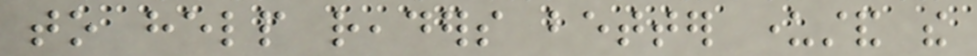to help readers better understand the
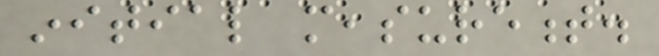initial measurement.
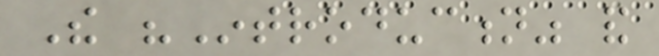The "Introduction" and
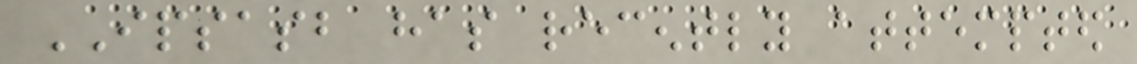IPSASB has recently attempted
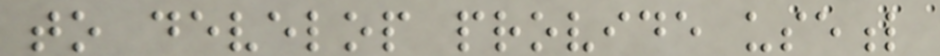to develop provide useful
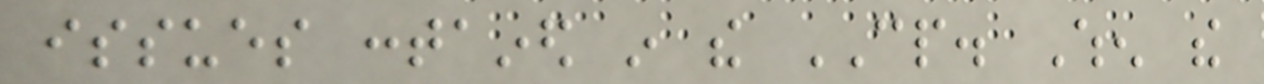issues contained in the CP. When the
